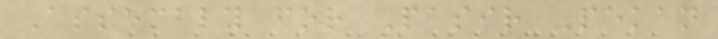Assembly for Pasir Pekan
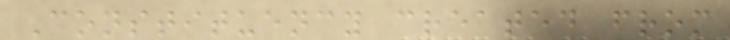Constituency created from
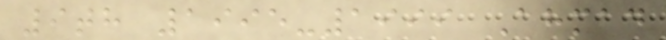9th 1995-1999 Ahmad
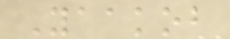Yaakob
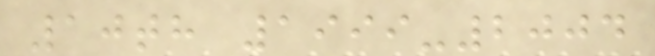10th 1999-2004
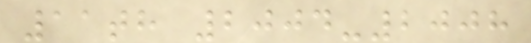11th 2004-2008
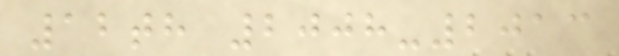12th 2008-2013
